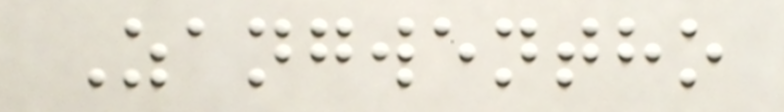Zangwentho
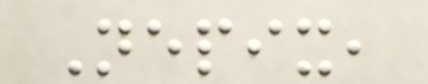Nepix,
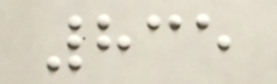835
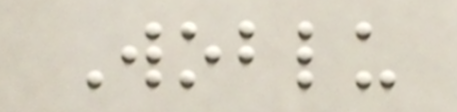Woblu
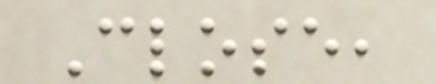Close,
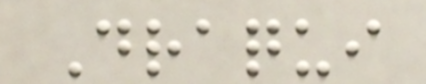Draqui
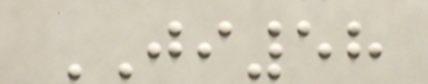JI58
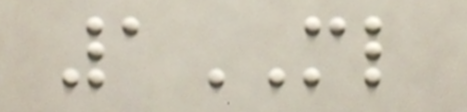1ML
